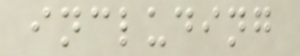including
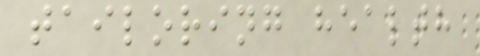tailoring health
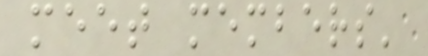meet members'
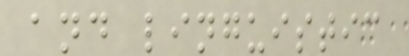and linguistic
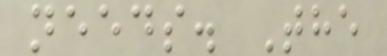needs. The
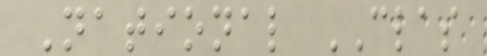National CLAS
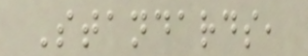Standards,
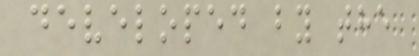developed by the
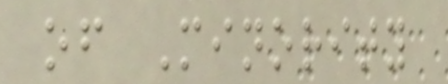of Minority
